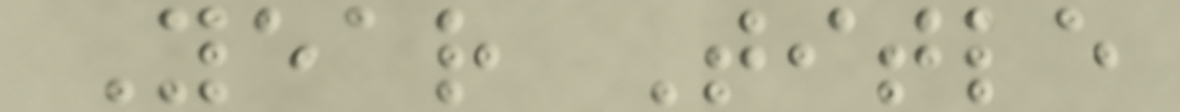Year Title
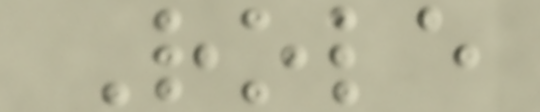Role
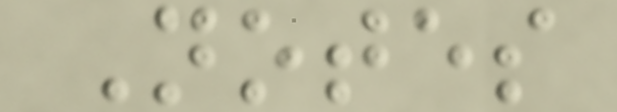Notes
